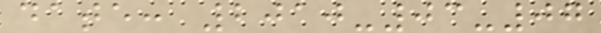date: 2010-03-07
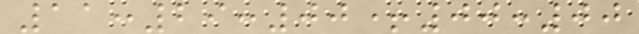11:29:00+00:00
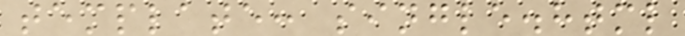template: single.html
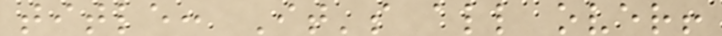title: It's all over!
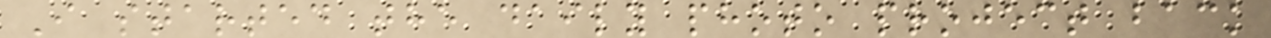I started the daily photo project back
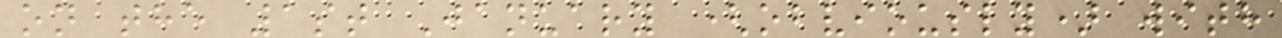on the 1st January (obviously) with
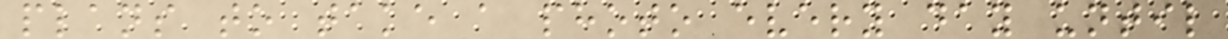plans to take a photo every day until
